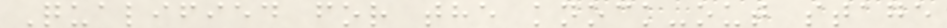Qualified for the knock-out stage
